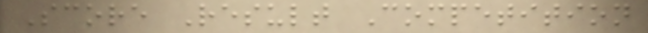Score Result Competition
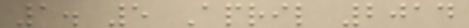1. 5 April 2014
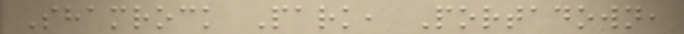Shamrock Park, Portadown,
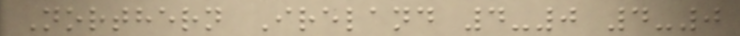Northern Ireland 4-0 4-0
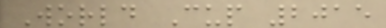World Cup 2015
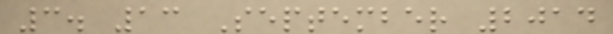3. 13 September 2014
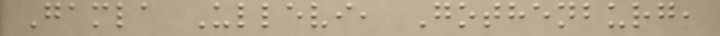Gamla Ullevi, Gothenburg,
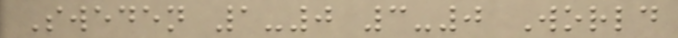Sweden 1-0 3-0 World
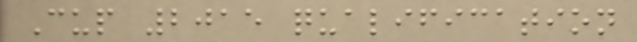Cup 2015 qualification
